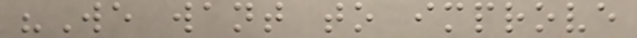"We want to improve
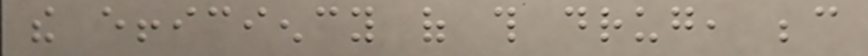the efficiency of this drug, because
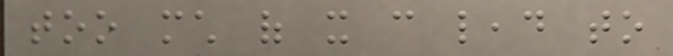too much of it can lead to
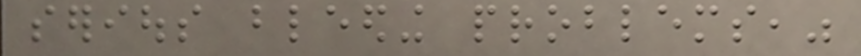serious bleeding problems,"
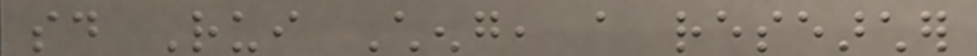said Rui Cheng, a researcher
